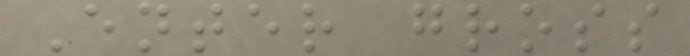Enter gross
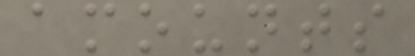amounts
